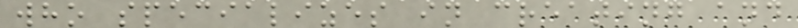who specializes in creating and
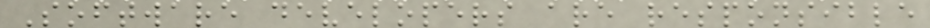Software developers are responsible
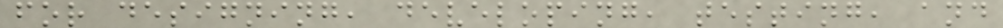for designing, developing, testing, and
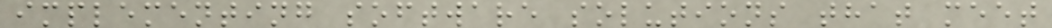implementing software solutions that meet
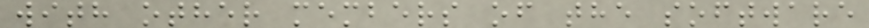with other members of the software
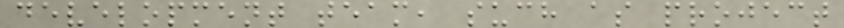development team, such as project
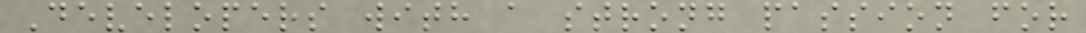Developers with a strong passion for
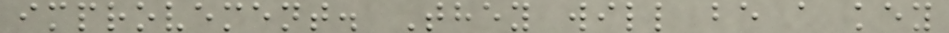improvement. They will be a key
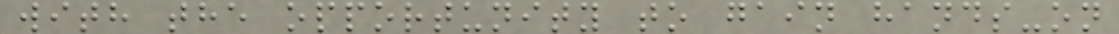with the opportunity to gain hands-on
